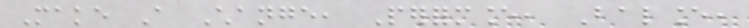Make A Change, Performance, Balance,
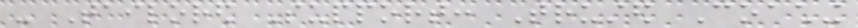- Tailored Support: Trusted Coaching
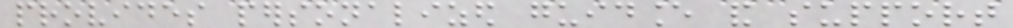provides personalized guidance and support
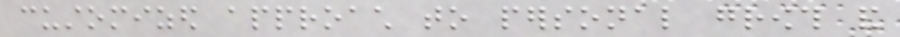customized approach to personal growth and
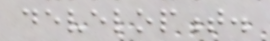development.
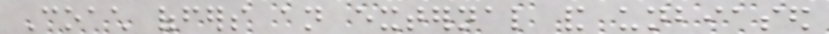Coach offers an external and unbiased
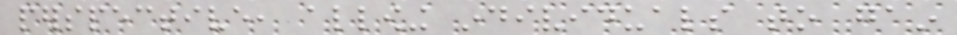perspective, allowing individuals to gain
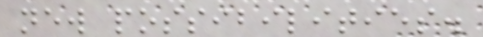new possibilities.
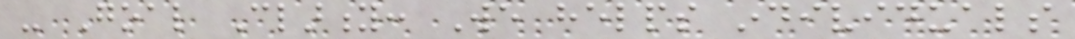- Goal Clarity: We helps individuals
